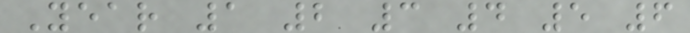Year 1 2 3 4 5 6
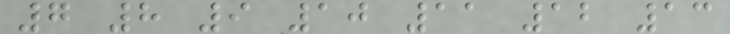7 8 9 10 11 12 13
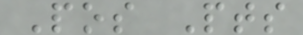Pos Pts
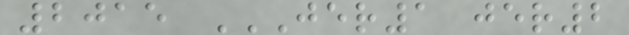2015 JER1 JER2
